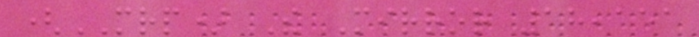(MRP) The Mirror 18,151
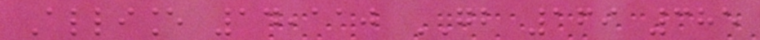Alliance 14,110 GB 169 385
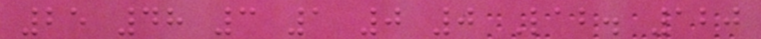25 48 3 1 0 0 Lab. 120
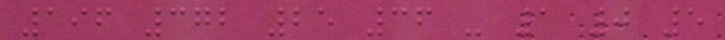196 372 25 36 - 1 0 5
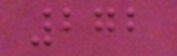272
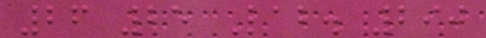26 25 Lab. 290
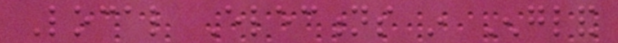Local Elections in England
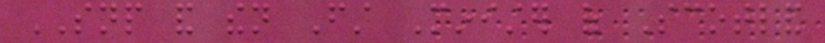SNP and then First Minister of Scotland
